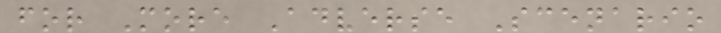for More Adverse Scenario
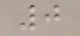0
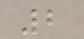2
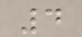4
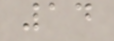14
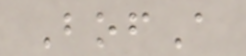BofA
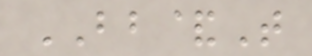BB&T
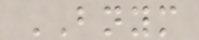BNYM
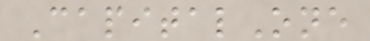CapitalOne
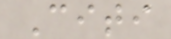Citi
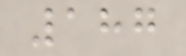187
